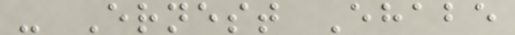- Ernest Ehabe
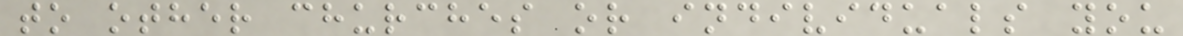to other churches or individuals you
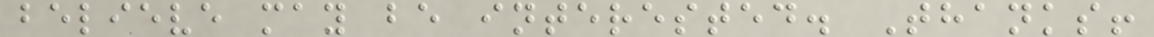believe may be interested. Thanks!
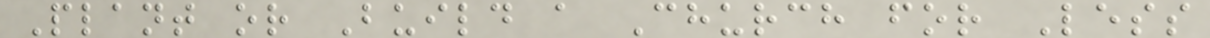Plant or Build a Church for Less
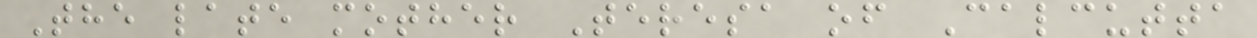The late mother Teresa of Calcutta
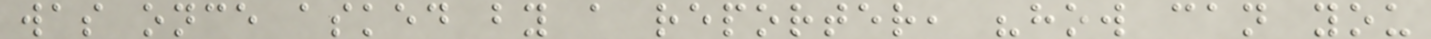was once asked by a reporter, "how can you
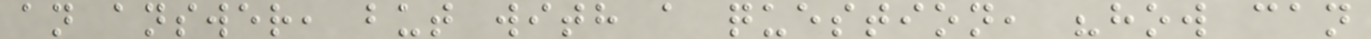an answer, but with a question, "how can
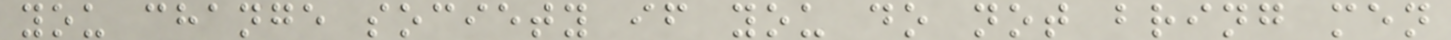you change society if you do not bring men
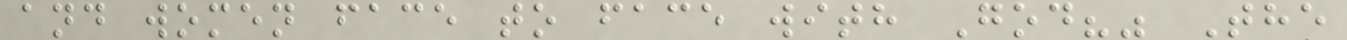and women face to face with God?" The
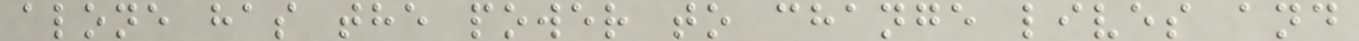alone has the power to change lives and
